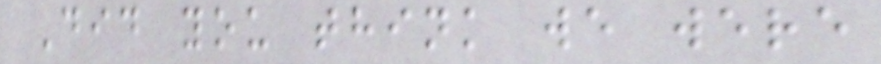Did you think we were
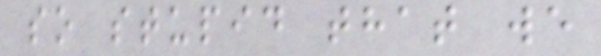so stupid that we
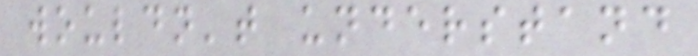wouldn't understand
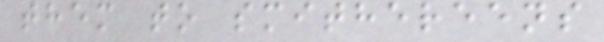them to smithereens
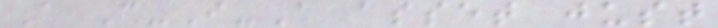A C-I-A asset just
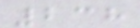238
